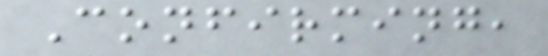Confirming,
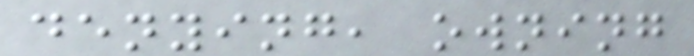denying, owning
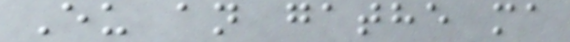Eu an gathe ma
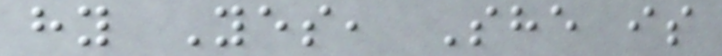hy Yes, She is
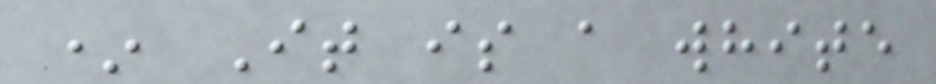* It is a white
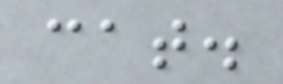cat.
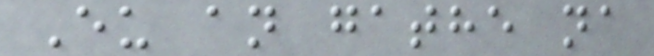Eu an gathe na
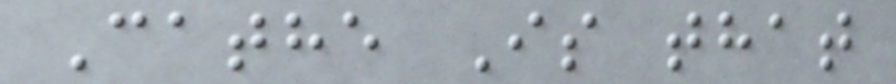Cathe Is that
